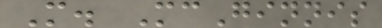M. McGinnis
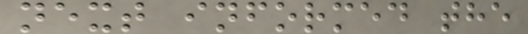next informed the
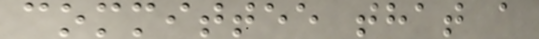committee that a
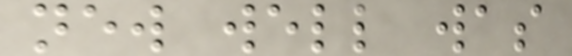new well was
